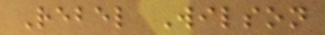Rebel Wilson
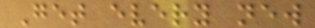Get every new
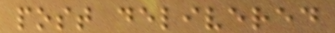post delivered
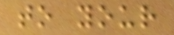to your
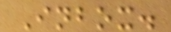Inbox.
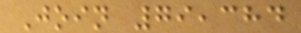Join 79,384
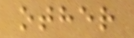other
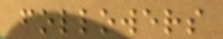followers
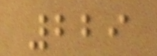229
